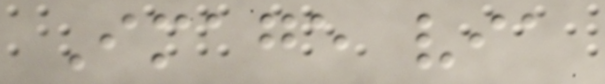Image via
